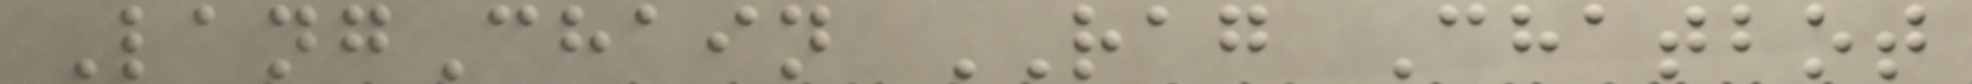LangChain RAG Chatbot
